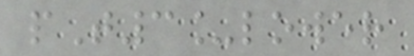pT3_lower
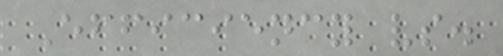Efficiency vs.
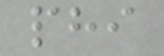phi
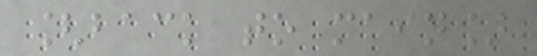[back to main]
